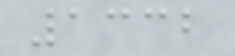1332
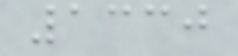1330
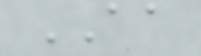AA
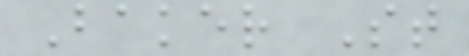Baker St
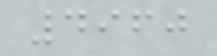4960
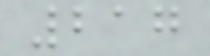217
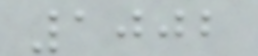1002
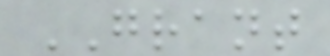GRANT
